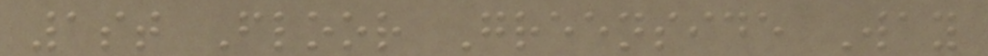1st Floor Greenside Way
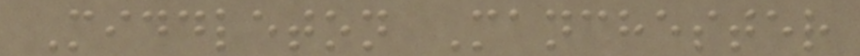Middleton Manchester
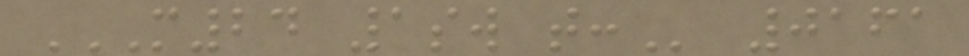M24 1SW T: 0161
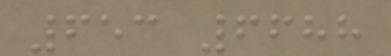653 6688
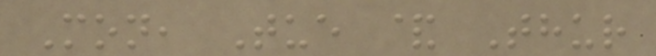Mon, Tue & Thur
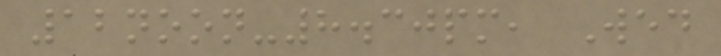12noon-8.30pm, Wed
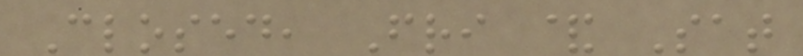Closed, Fri & Sat
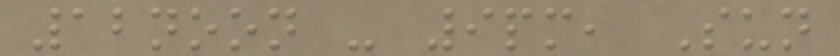12noon - 9pm, Sun
